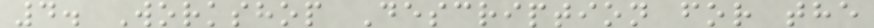4. Workshop Description for the
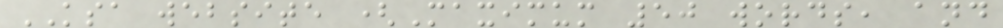KSA website (Maximum 50 words, and
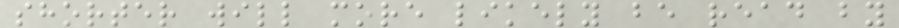shorter will more likely be read by
